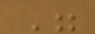"
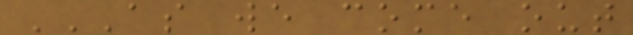AS WE COME OUT
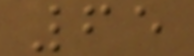65
